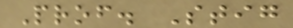Prof. Stig
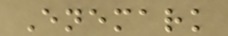Enemark
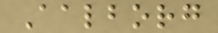Aalborg
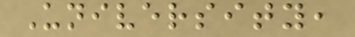University,
